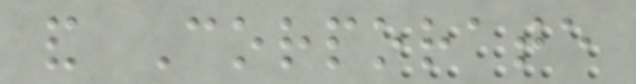and Corporate
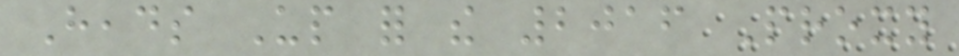Heads Up for the 2016 Proxy
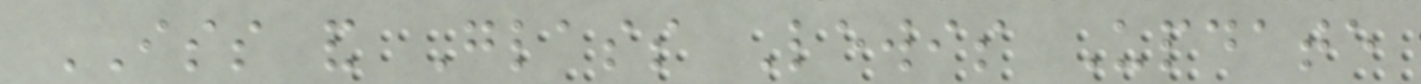ISS and Glass Lewis Update
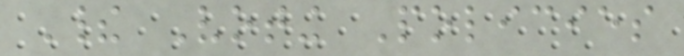Their Voting Policies
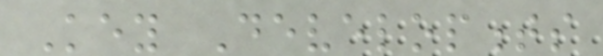Key Developments
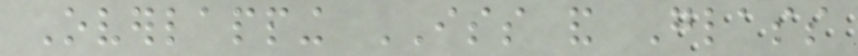Overlapping ISS and Glass
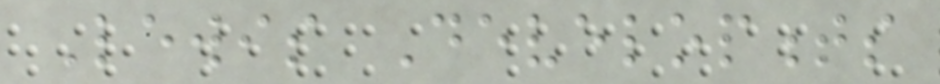Lewis Developments
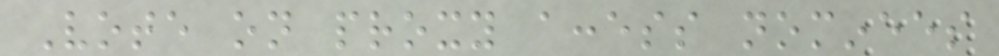Vote on proxy access nominees
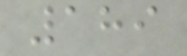189
